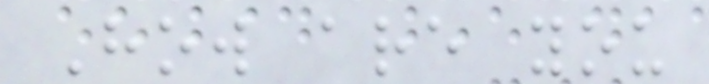How are you
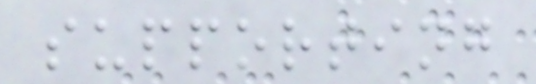supporting
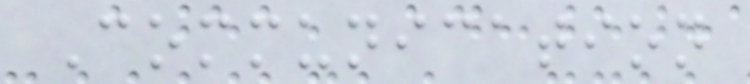Communication
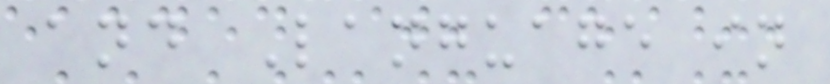and Language in
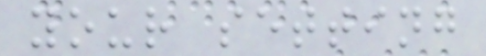your setting
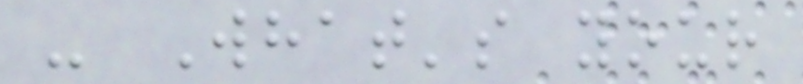- What's your
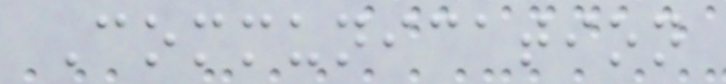Communication
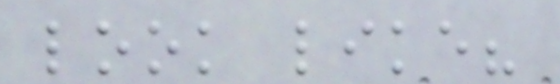look like?
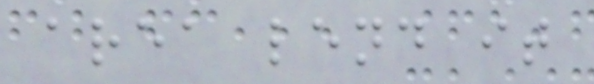area lend it
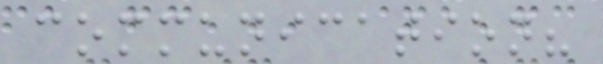communication?
